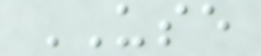USE
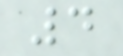4
